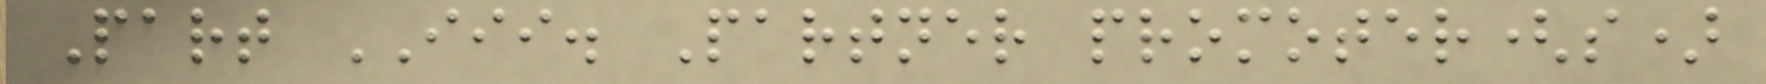Part III. Partner promoter(s)
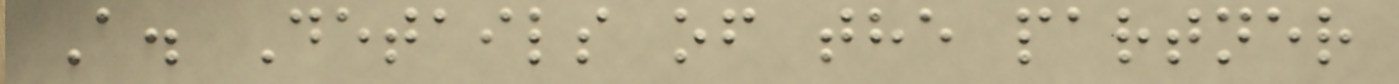A. Details of the partner
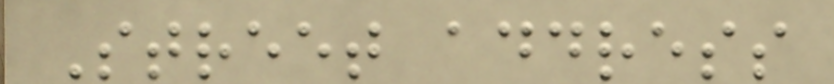Street address
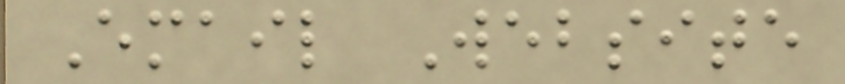Email Website
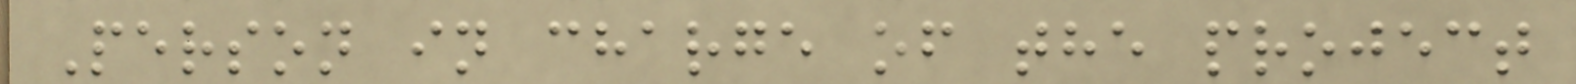Person in charge of the project
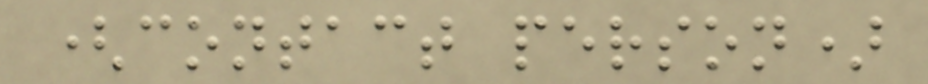(contact person)
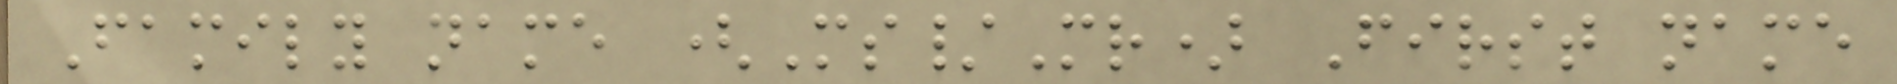Family name (Ms/Mr) First name
